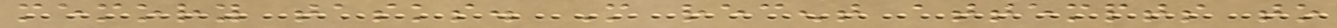memory tasks. More recent attempts to
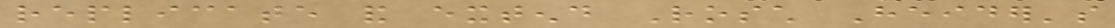replicate and extend Rosch Heider's
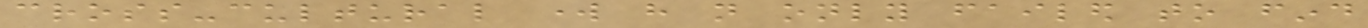cross-cultural work have not only failed to find
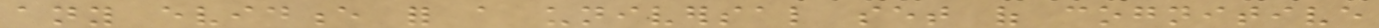any evidence for a universal set of cognitive
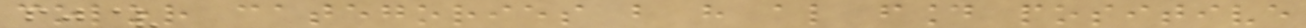color categories but have also found positive
